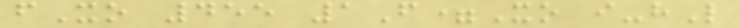fXo 455 1F=Xo i-hL
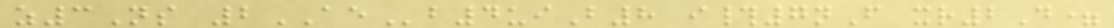z3Ns 2AEb4uiB8 i#7nF xr2D=
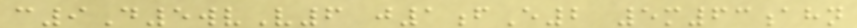c9D5wvV6 j1fE2 5m63ahn
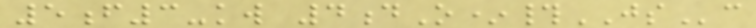5f3-kw 4dO*#JSc
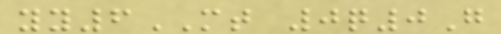yy6MT 0q0G
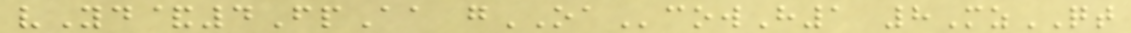vYd&4FpAa gOAcowH1 8MzQT
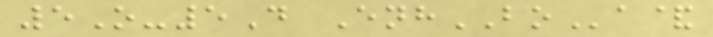5O-5D EnhBOa&
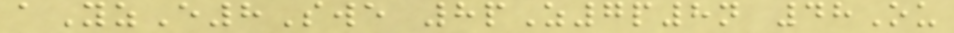aYzE8Swe 8pZ7p8n 48Ou
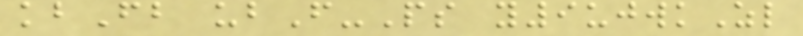kbFb ubF-Ps y9ujwkZl
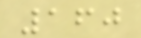160
